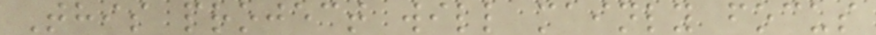This project will mainly focus
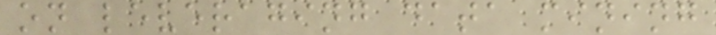on leveraging data mining
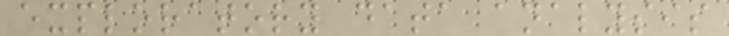exploratory data analysis
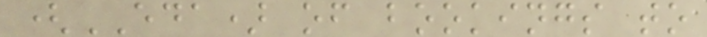(EDA) of bookings to
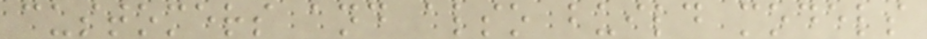customers and also build models
